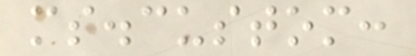ms.custom:
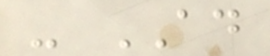- AD
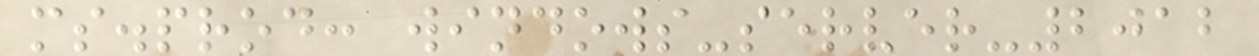ms.prod: windows-server-2012
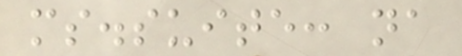ms.suite: na
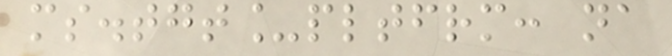ms.tgt_pltfrm: na
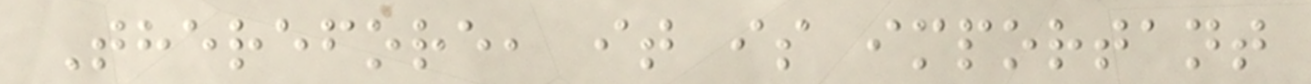Therefore, it is important
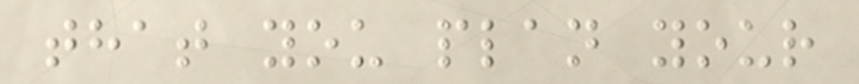that you plan your
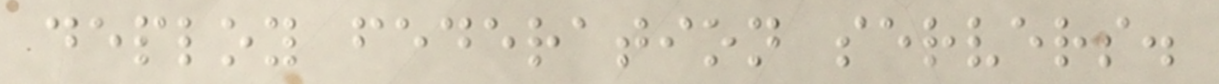deploy federation servers.
